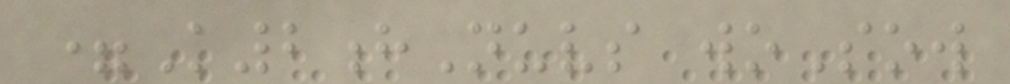=K2hNuvs woSow
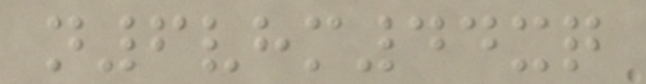n6vhm44xq
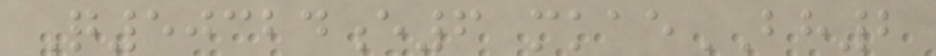Q50324e6 mkaeBH2
